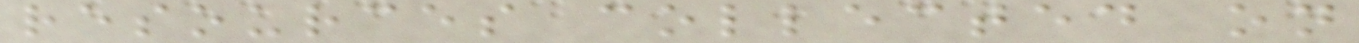resources collected on
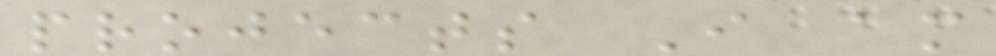projects I am
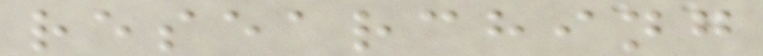researching
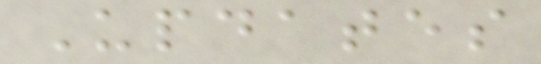Updates
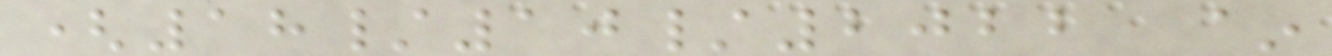(18/10/2022 ~
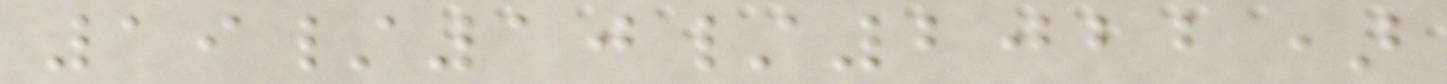19/10/2022)
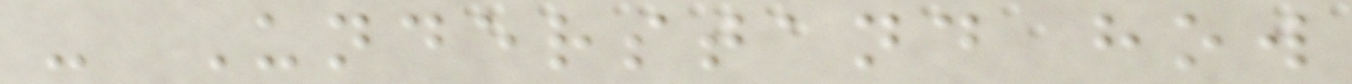- Understand how
